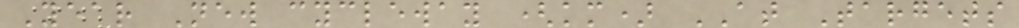Year New cycleway (km) AT Targets
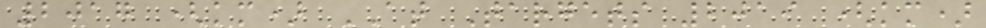2017 (km) AT Targets 2019 (km)
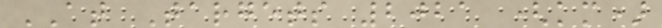AT Targets 2021 (km)
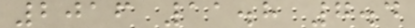2016 11.8 7.4
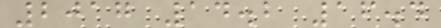2017 14.2 16.4
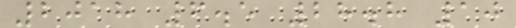2018 6.5 28.8 10
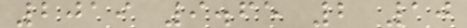2019 9.65 2 10
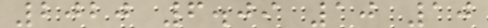2020 6.09 10 10
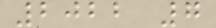2022 7
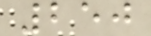250
